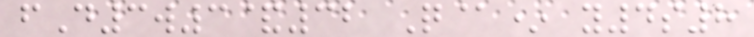fD3w3&32 Q@* y4s8
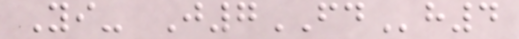Yi- J7FDh4
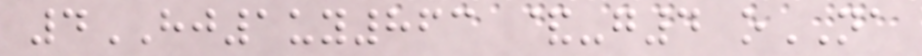4HJ1uy863 &-g4 oNA
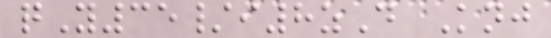qY35/i8zD Knj
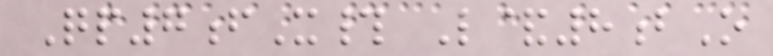Qp7fX# L&8bO
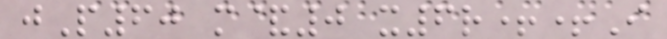jP60 m&0 x6r++I
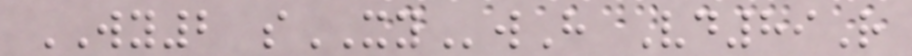WY2 sXYwH Vd89R
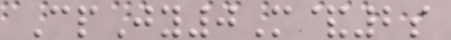CpJy0M&2s
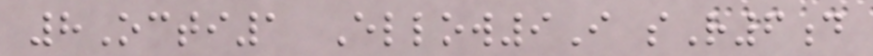8Octi1 Ellow9I sR6d
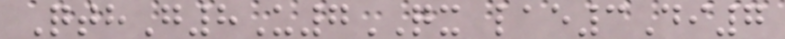QthG8U7QX lae3Di7
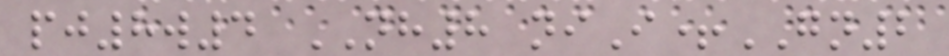pj8w4 NH8 niI+GN2
